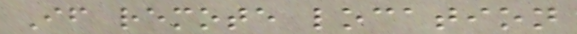If remote location
